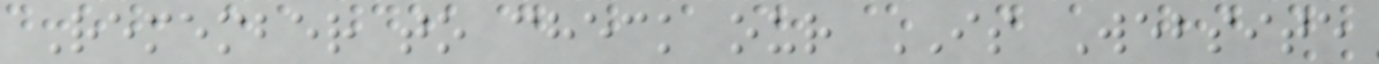Remember to check our IS Website
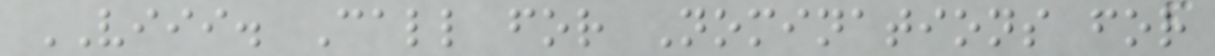VIII. Call for Nominations for
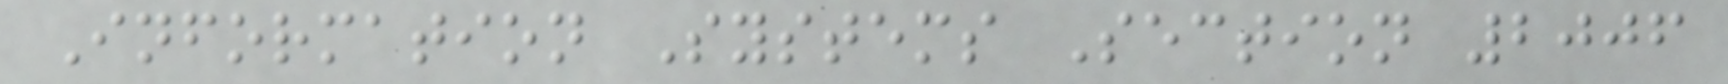Information Systems Section 2006
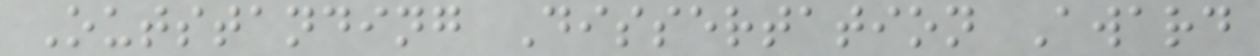Outstanding Dissertation Award
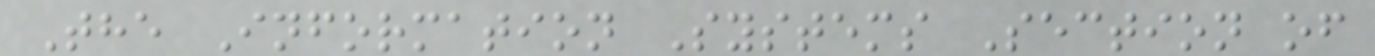The Information Systems Section of
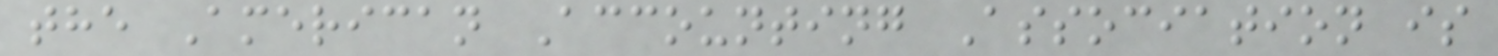the American Accounting Association is
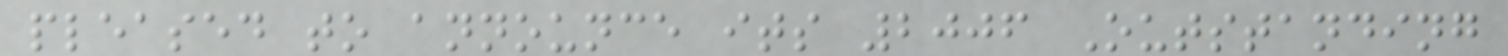pleased to announce its 2006 Outstanding
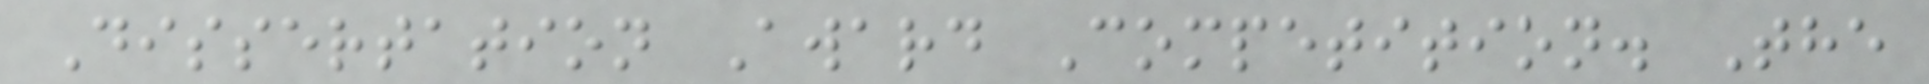Dissertation Award Competition. The
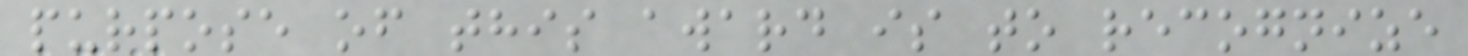purpose of this award is to recognize
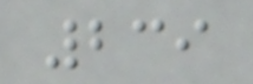239
